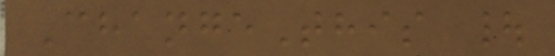ChangeThis |
